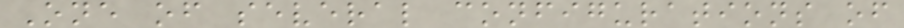One of several configurations of
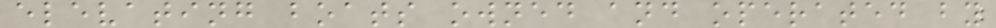elevating boats owned and operated by
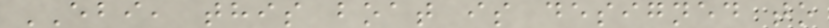EBI, this boat is designed to
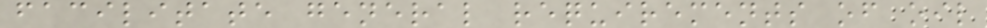facilitate general requirements of oil
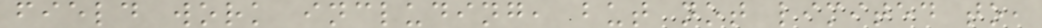field work including, but not limited to,
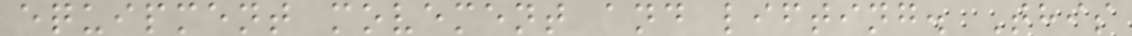equipment movement and lifting. This
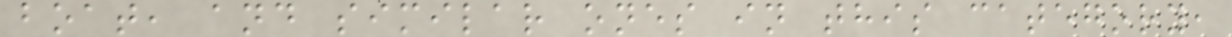boat, and similar ones in this category,
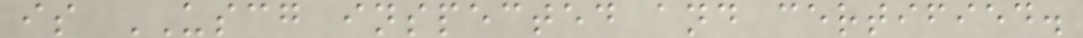is USCG inspected and certified.
